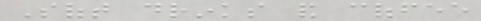Soft drinks and coffee
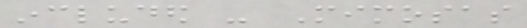included - Mimosas
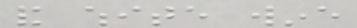and white wine
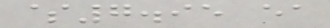$7.95 ea
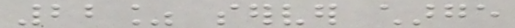22% server charge
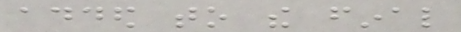added to the final
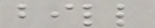bill
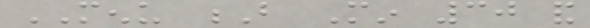MENU B Min 30 and
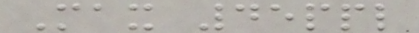Max 45ppl
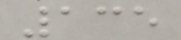135
